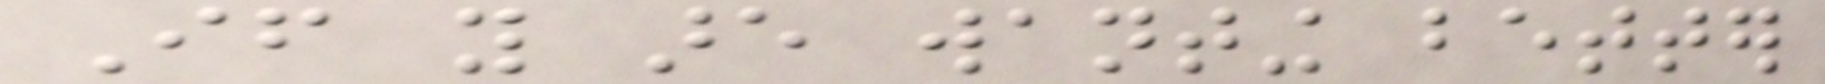If you are wanting better
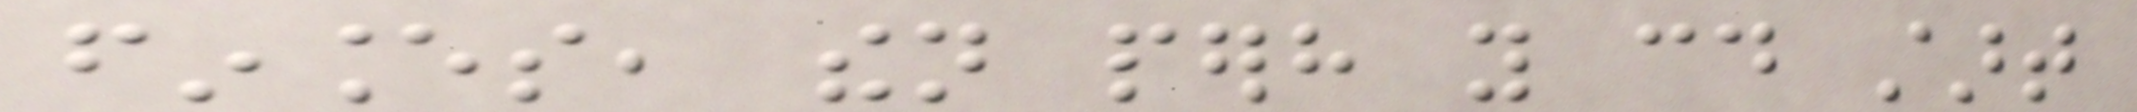finances, then perhaps you could start
